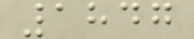1847
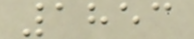1853
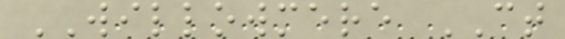WILLOWMERE CT
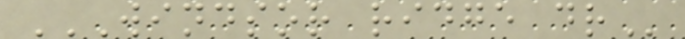WINDSOR RIDGE DR
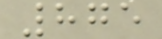875
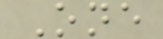One
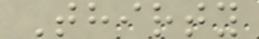Thirty
